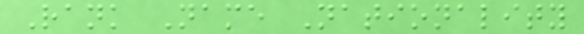Rank Name Nationality
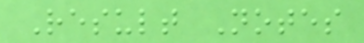Result Notes
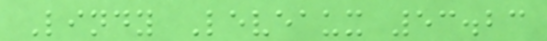Lindy Leveaux 53.23
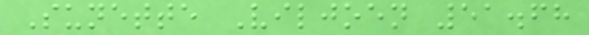Sunette Viljoen 51.68
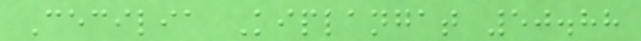Cecilia Kiplangat 50.88
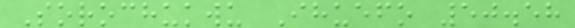Sorochukwu Ihuefo 50.58
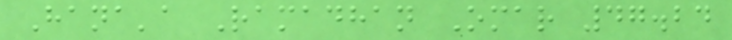Hana'a Ramadhan Omar 47.24
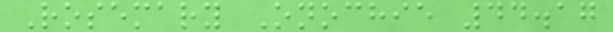Rosemary Onochie 44.17
